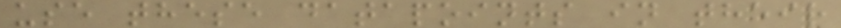use these datapoints in their
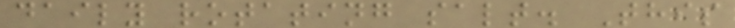daily rotating salt. This
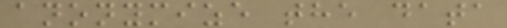anonymize the data
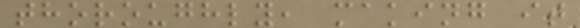thoroughly, making it
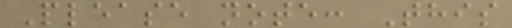Please note: This
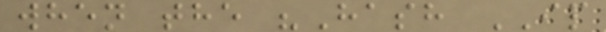when the "Hash IP
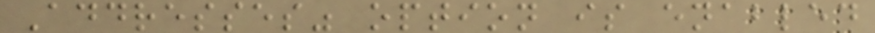Addresses" option is enabled
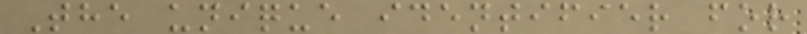The unique identifier for
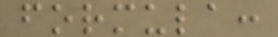formula:
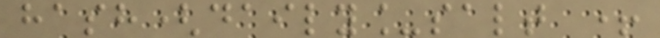hash(daily_salt +
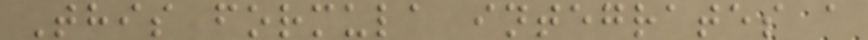This formula integrates a
